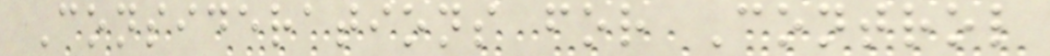Considerations for Control
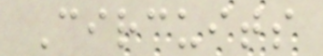Circuits
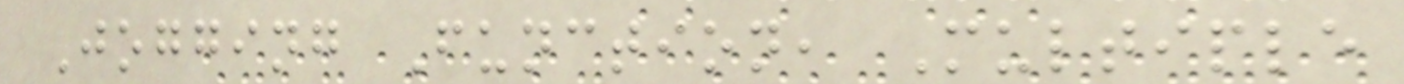Jogging Function, Multiple
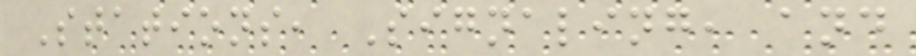Stations, Signaling, and
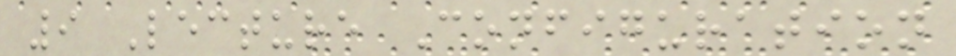9 Lecture Configuration
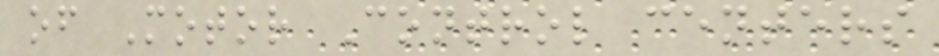of Motor Control centers
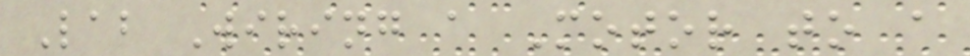Lab Wiring a Motor to a
